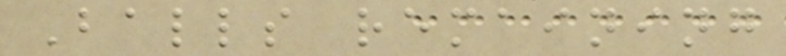Balls remaining
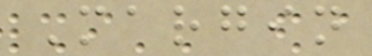Margin
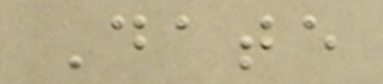Date
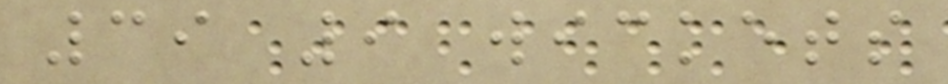39 9 wickets
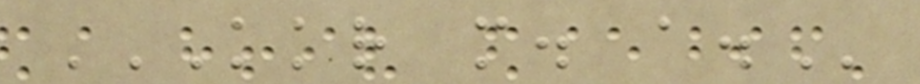KKR M. A.
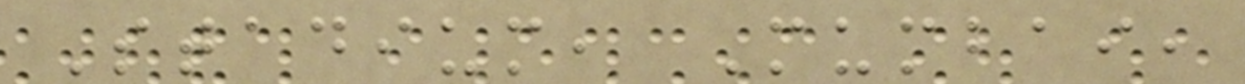Stadium, Mumbai,
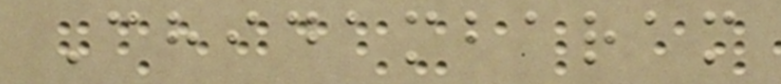Chidambaram
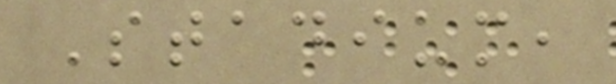Stadium,
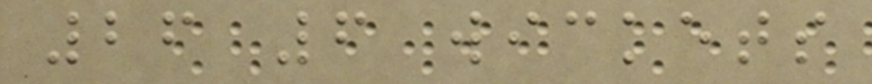26 6 wickets
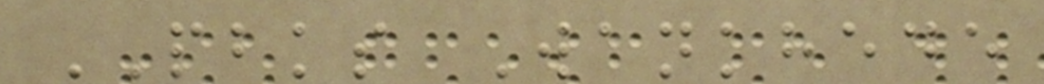PBKS Wankhede
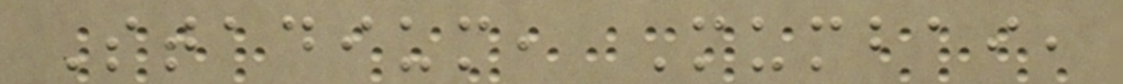Stadium, Mumbai,
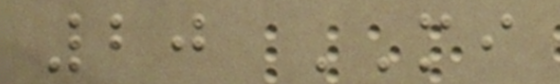20 MI
